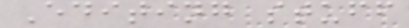Editing stuff
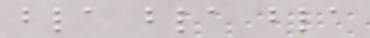bla bla bla
